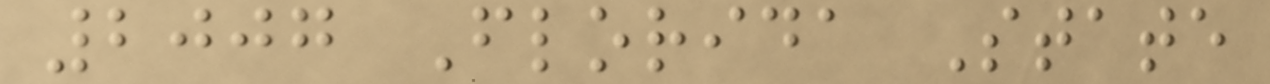2007 Florida State
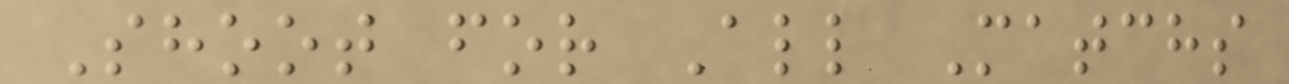Shoot for All Matchs
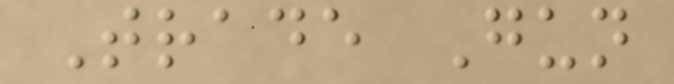Trade Gun
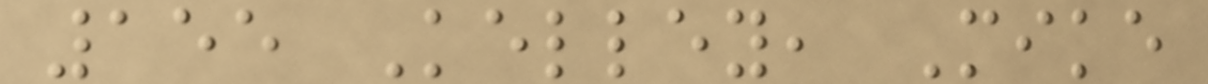155 Kelley, Mike
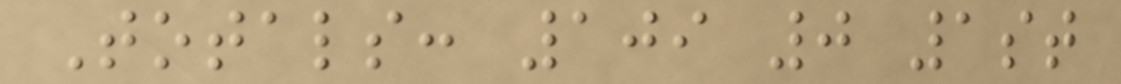Totals: 109 0 1st
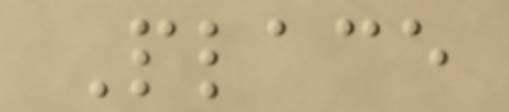Place
